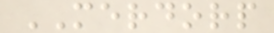MERDORP
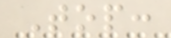Top:
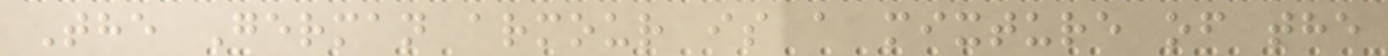The German armour is a mixture of the
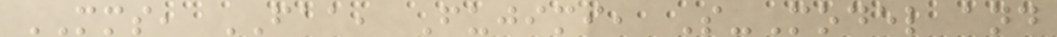MMS, FAA, Fujimi, S-Model and
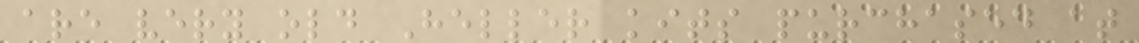are very old Heller kits purchased at
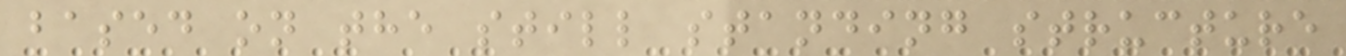based on the still standing structure
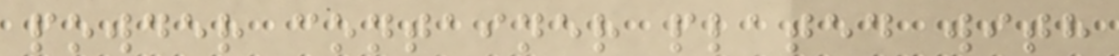powder container plated with
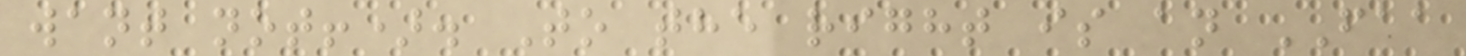want not!). To the right is an FAA
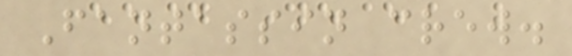Fantassin crew.
